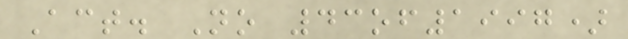Act. No 43of1997)
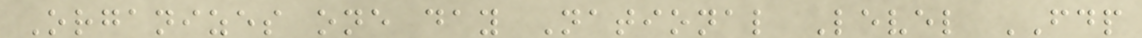Organizes one day National Level FDP
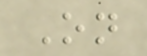On
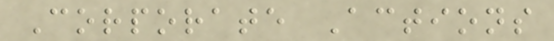Corporate Actions
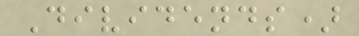Dividends)
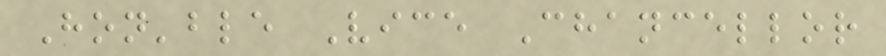Hon'ble Vice Chancellor
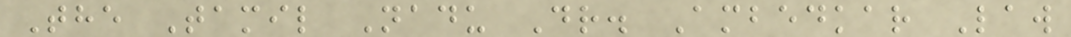The Tamil Nadu Dr. Ambedkar Law
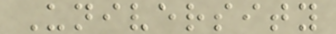University
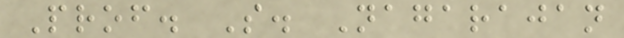Prof. S. Nagarajan
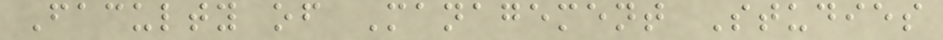Faculty of Management Studies
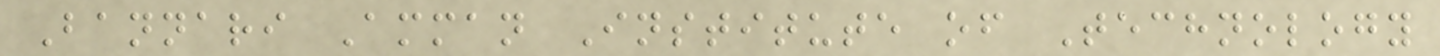Bannari Amman Institute of Technology
